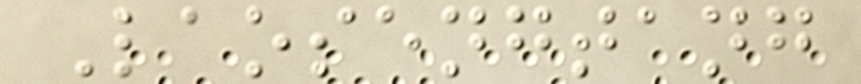Laosengtang
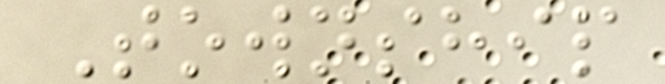Township
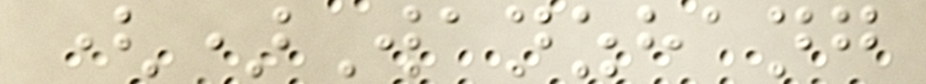()Wanzhang
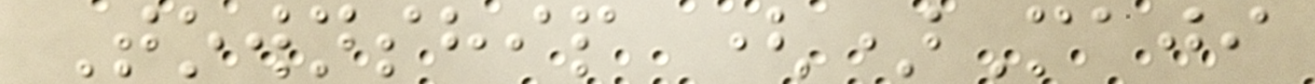Township ()Maji
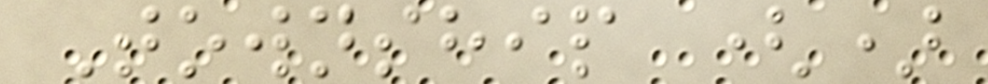Township ()
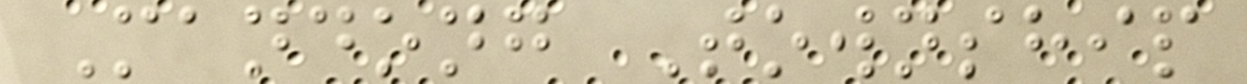Mandong Township
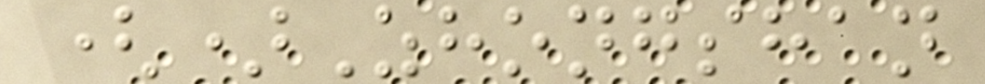()Zhongshan
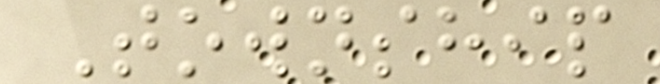Township
